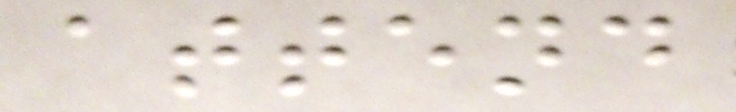attend
